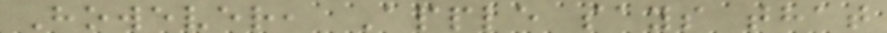However, Apple says that
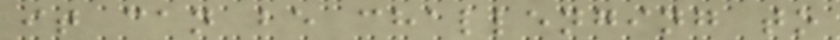it can be challenging to
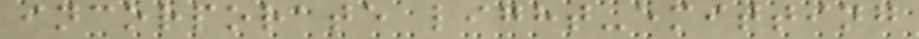incorporate light-emitting
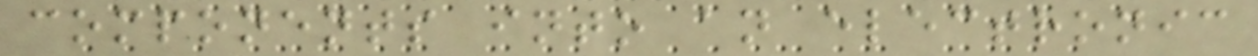components into an electronic
